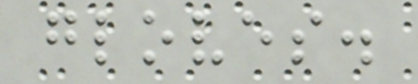gloves.
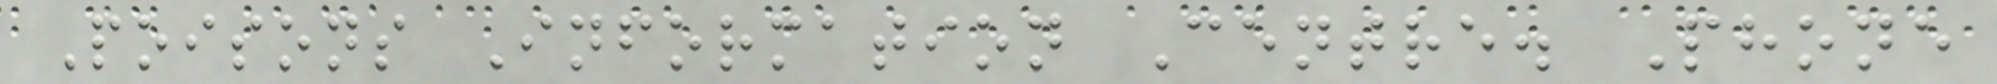Poisons Information Centre. Phone
